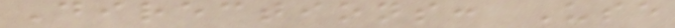Directions: Use
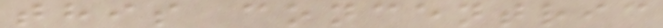this concentric
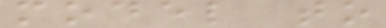model to
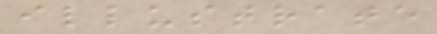illustrate
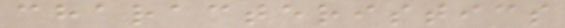characteristics
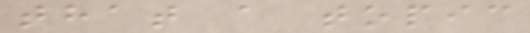that a topic
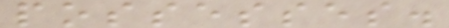possesses.
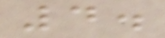4.
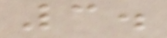3.
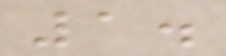1.
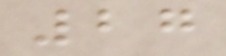27
